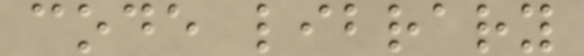code library
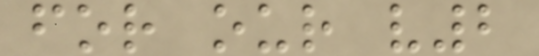for our v2
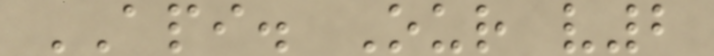API. Our v2
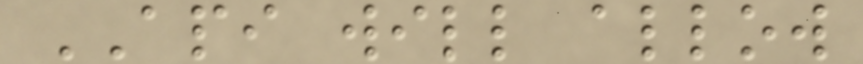API will allow
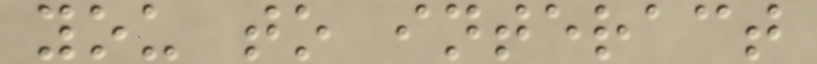you to interact
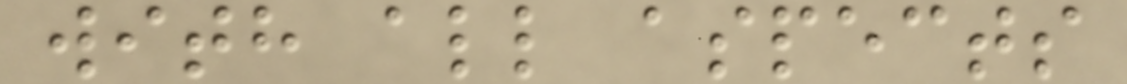with all aspects
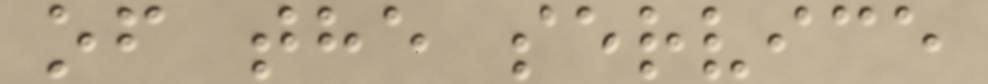of the service
